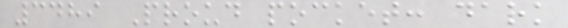3489 Proud pocket: dark
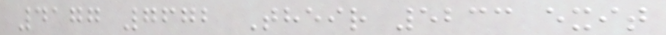4177 7672 Their 5233 exit
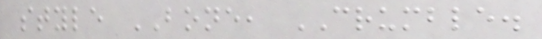style BONE, CRUMBLE.
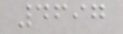4697
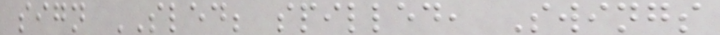sign SLED; spilled, Swings
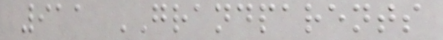911 GRANDPARENTS
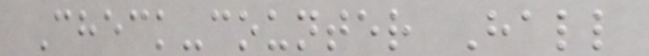Check-counter Hall
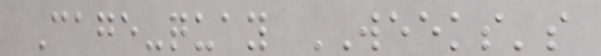Cage-quay WEEKS's
